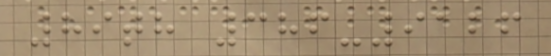89th 386-9126
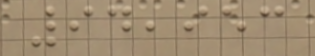94,953
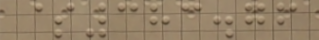$383.76
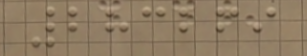283269
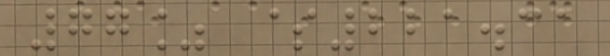77% $221.31
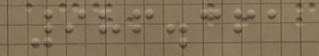986.361
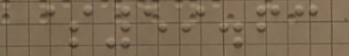$59.63
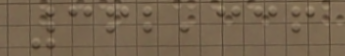362,336
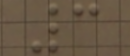3
